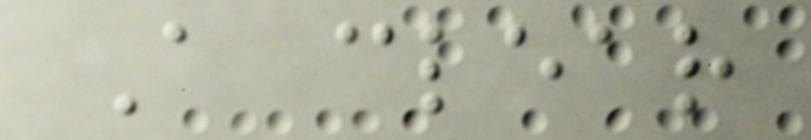A clear
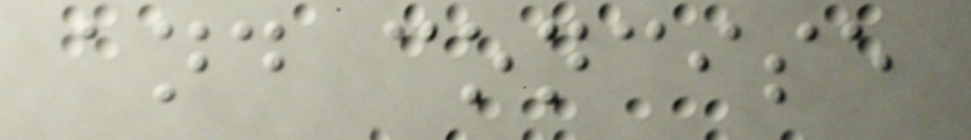and concise
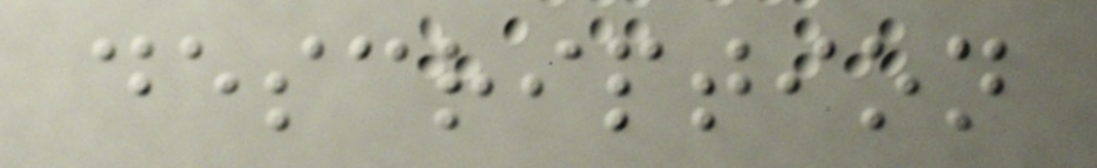description
